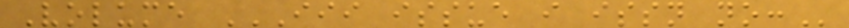Volume III ISSUE I ISSN NO:
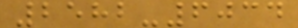2582-6034
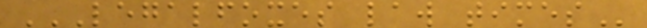LEGALFOXES LAW TIMES
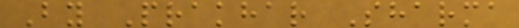By Prakhar Sharma
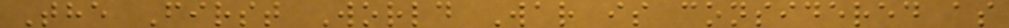The First World War is considered as
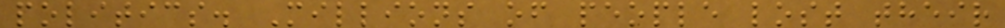politics. Millions of people lost their
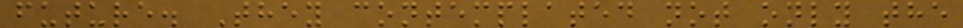future. They contemplated not only the
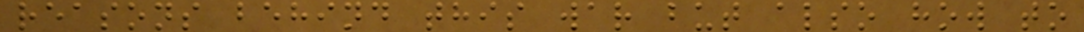reasons behind this war but also how to
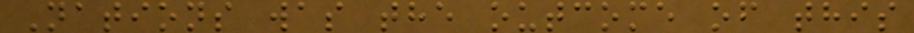Nations was the outcome of this
